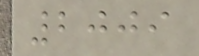2009
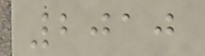2010
